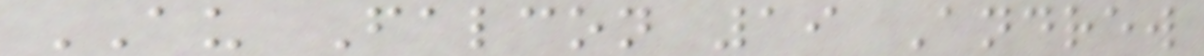AU Falcon 19 Andrew
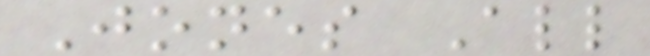Jones All
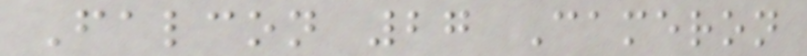Falcon 27 Cameron
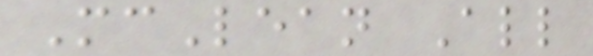McLean All
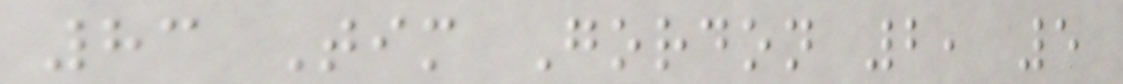83 Tim Gordon 2, 5
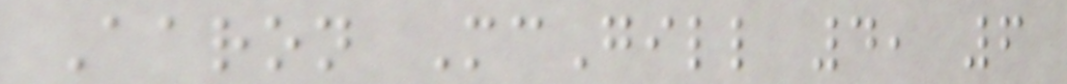Aaron McGill 4, 6
